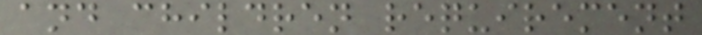and children requirement
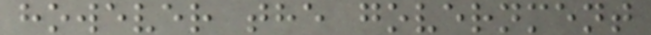however the government
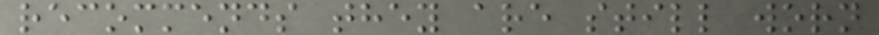recommends they are still worn
